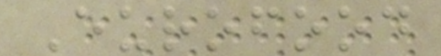Eurofood
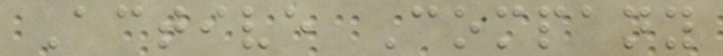Active Company
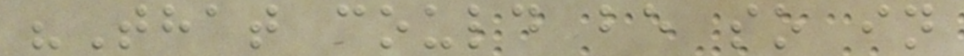"That could be so in
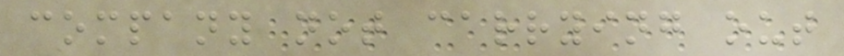company not carrying out
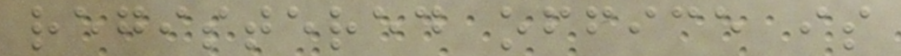registered office is
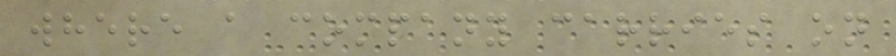where a company carries on
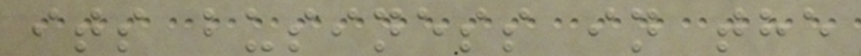its business in the
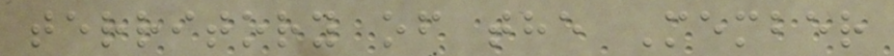territory of the Member
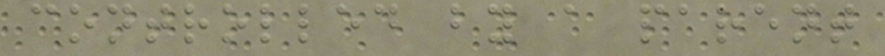controlled by a parent
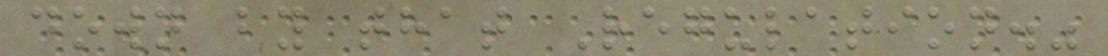down by that Regulation."
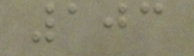103
